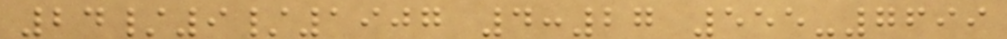24/9/1907 4:27 555-7699
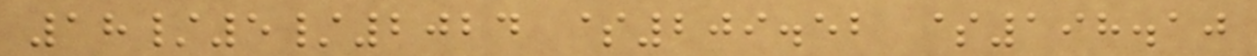18/5/2024 $209.52 $198.10
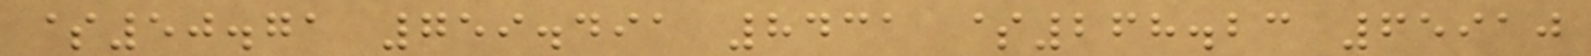$50.71 759.491 8431 $268.23 65910
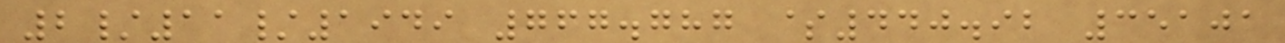2/11/1949 767.787 $440.92 35101
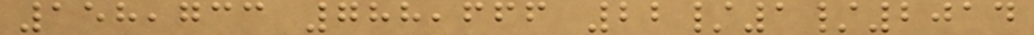158,733 788,666 22/1/2014
